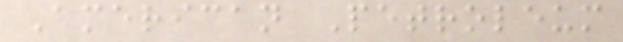American Petroleum
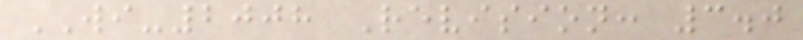WI-2008 Revision: 3.0
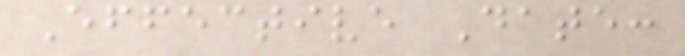Effective Date:
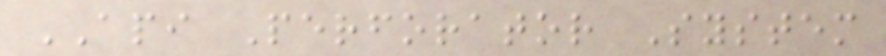API Perforator System
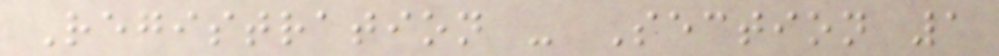Registration - Section 1
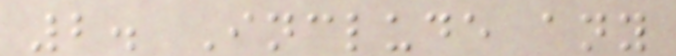2. Include any
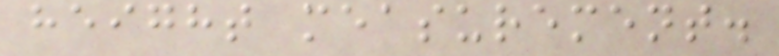height measurement.
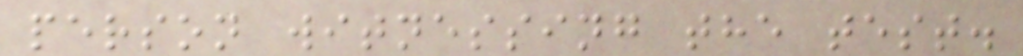person witnessing the test.
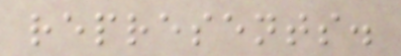represents.
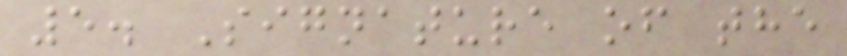5. Signature of the
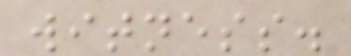witness.
